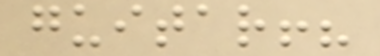guitar!?
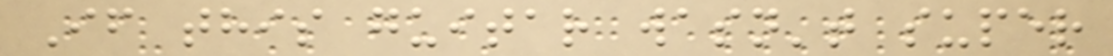If this guitar wasn't super
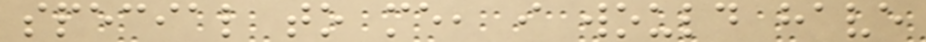special to me, i would have
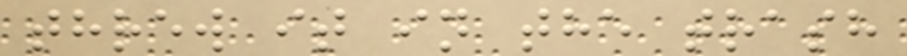threw it in the trash
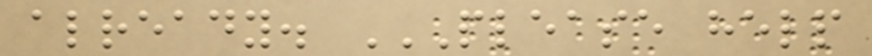already. PLEASE HELP
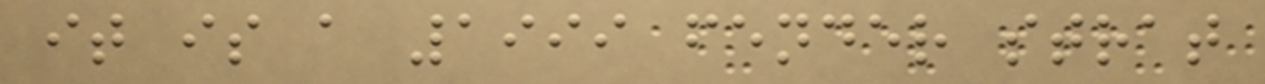it is a 1999 fender strat
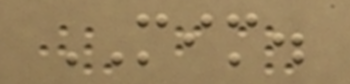MIM.
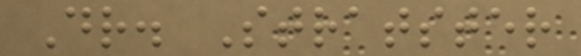Dr. Stratster
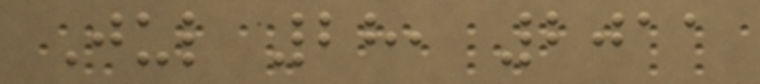Jul 28, 2011
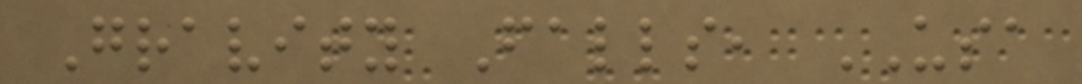Gravity Falls, USA
